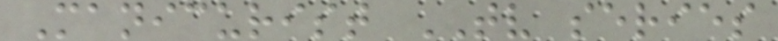Manicurist TV series
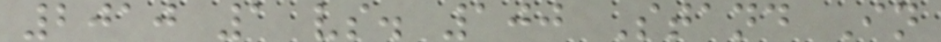2010 1 vs. 100 Stand In
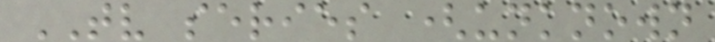TV series (unknown
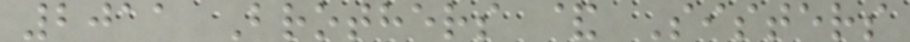2011 Brothers & Sisters
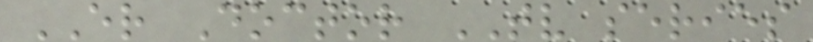ER Doctor TV series
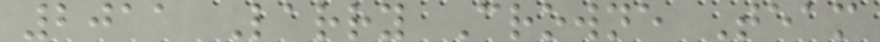2011 Larry Crowne Team
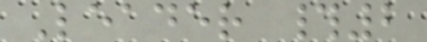Leader #2
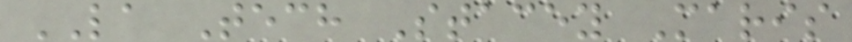LA Tech Stacey Maris
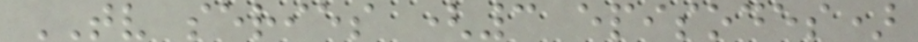TV series (3 episodes)
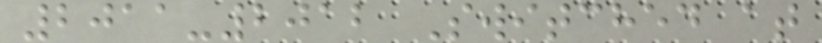2011-2012 Switched at
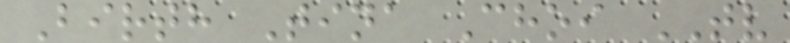Birth Tina Choi TV
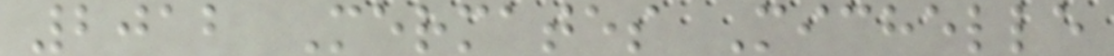2012 Mermates Michelle
